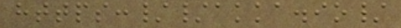https://akka.io/
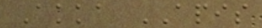Akka APIS
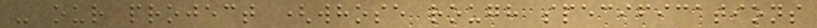- our project (whose rough specifications
